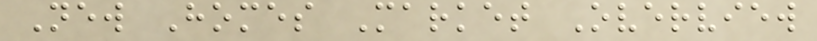New Homes Market Overview
